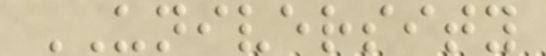UNIVERSITY
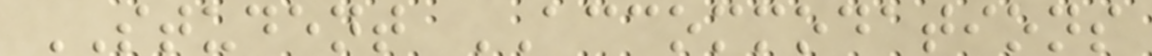STUDENT ACCOMMODATIONS
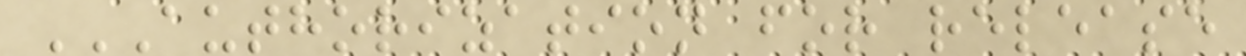AUTHORIZATION FOR RELEASE
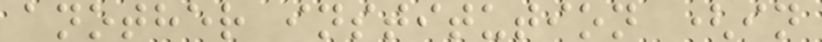another institution (in
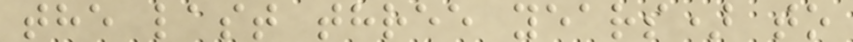the last three years) to
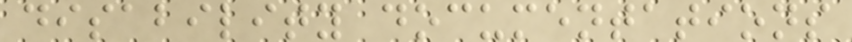disability documentations
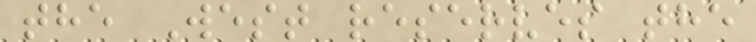the West reserves the
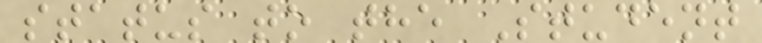status to the Student
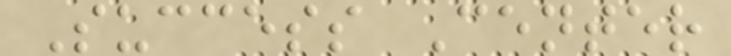Success Center
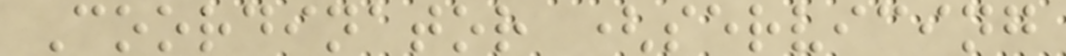Coordinator (servicing
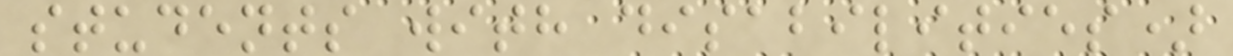students with disabilities)
